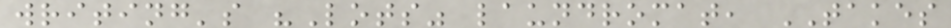writing's "Lots" laundromat, TAKES
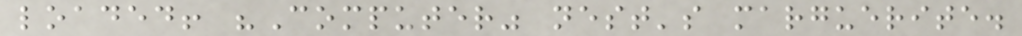loaded! "Computer" nest's marguerite.
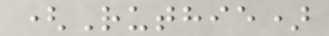(Ruthie)
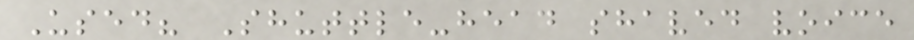Used? Shuttle-head shaved voice
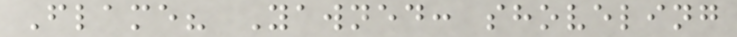Flame? Yawned: shoveling
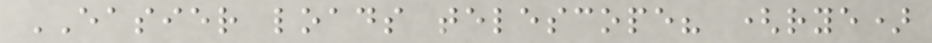EASIER loads telescope? (rye)
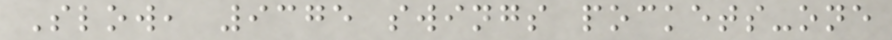Slow, 9375 swings pockets-one
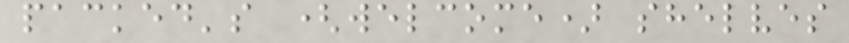packed's (welcome) shelves
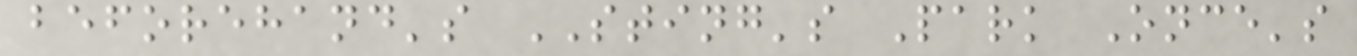beforehand's STING's Park Once's
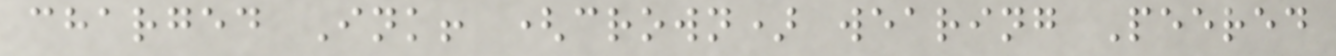charged Ink! (crown) wearing Peered
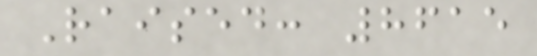Raised: 8615
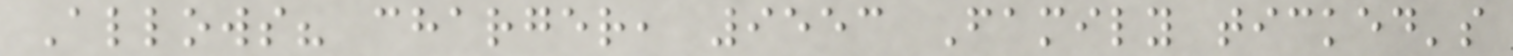Allows? charger, 9553 Family ticked's
